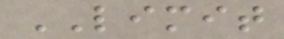LIMIT
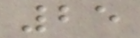25
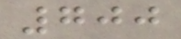700
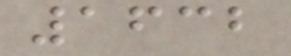1632
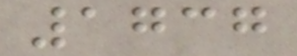1737
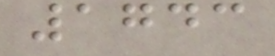1743
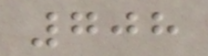708
